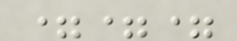===
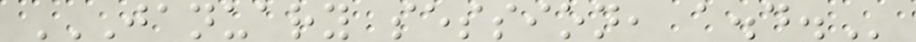JANUARY SESSION, A.D.
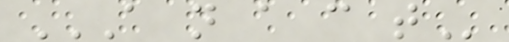A N A C T
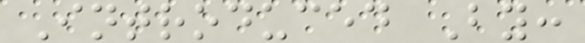Introduced By:
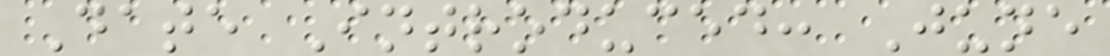Date Introduced: June
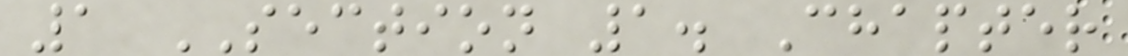1 SECTION 1. Chapter
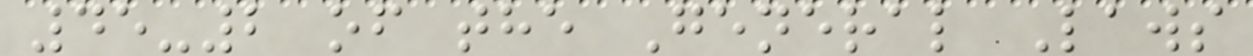45-2 of the General Laws
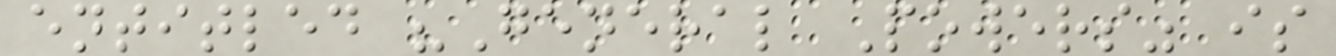entitled "General Powers" is
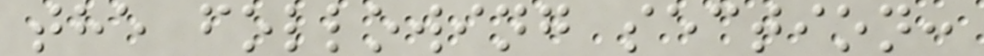the following section:
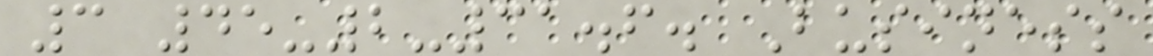3 45-2-31.6. Business
